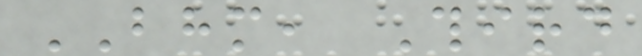BHM, Third
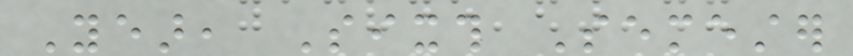Year, Sixth Semester
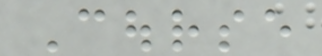Course
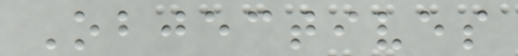Objectives
